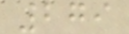279
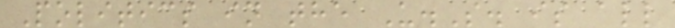Politics in the U.S. is all
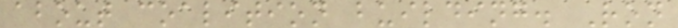about coalition building. Ron
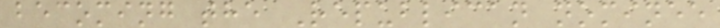becoming the Republican nominee
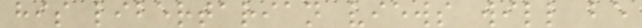his libertarian views will be
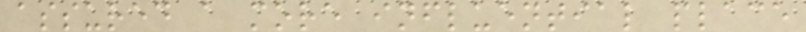assured a more influential place
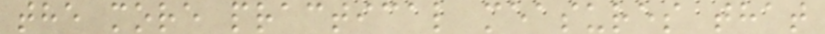the more practical measures that
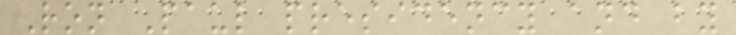Ron Paul presidency and by
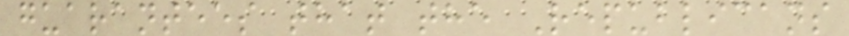guarantees that the Republicans
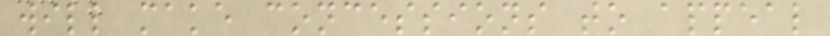will make concessions to appeal
